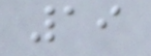19
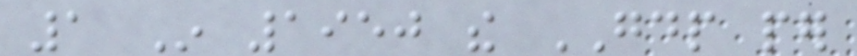1 In 1950 the GDP per
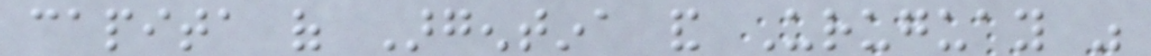capita of Argentina and Uruguay was
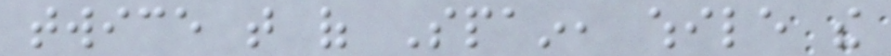twice that of Spain, while the
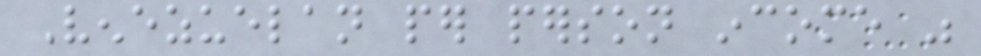Venezuelan per person income was
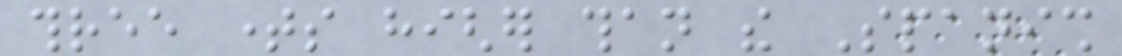three times higher than the Spanish
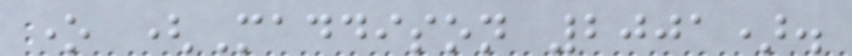one (Maddison 2001).
